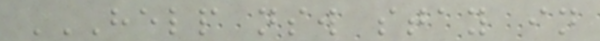HELP NSW STAY IN
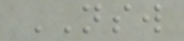NSW
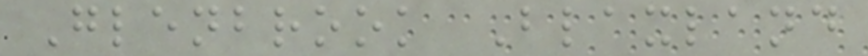Glenbrook Blaxland
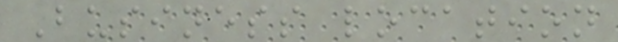Business location
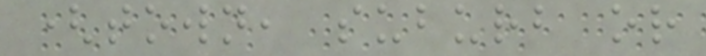(town, suburb or
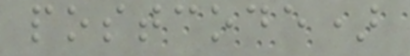postcode)
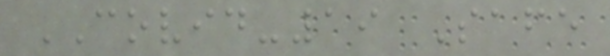COVID-19 Safe
